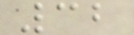32
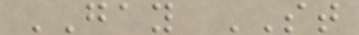GAY ST
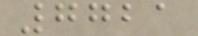7721
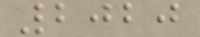2020
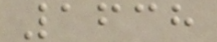1638
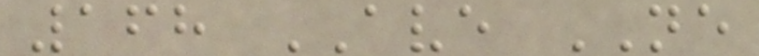168 AVE NE
